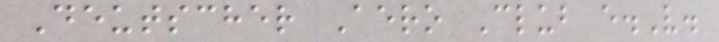Deutscher Aero Club e.V.
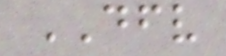DFV
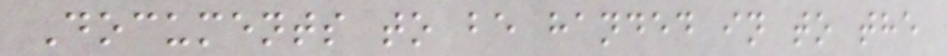Documents to be handed in to the
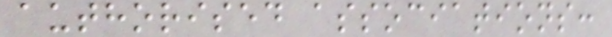authorised associations:
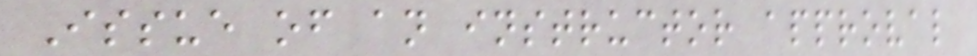Issue of an instructor approval
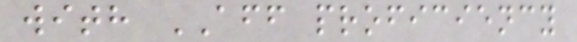with AFF proficiency
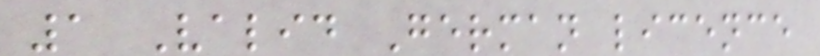1 Valid German licence
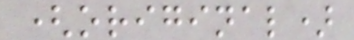(original)
